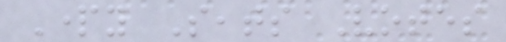Party Seats Votes
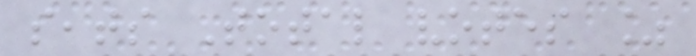seats Total votes %
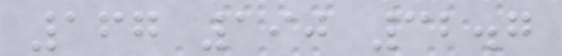167 190 32.7
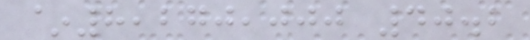~8,270,000 40.2
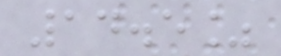14.5%
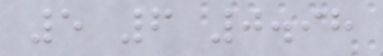5 6 0.98
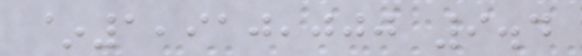~1,910,000 9.4
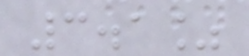3.1%
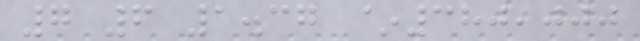7 6 1.37 ~380,000
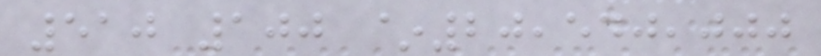510 100 ~20,540,000
